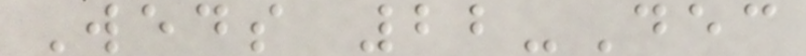Weds 22-Dec
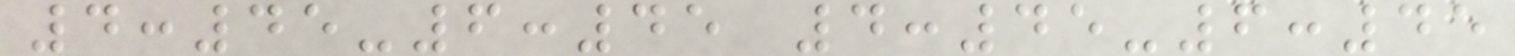4:45-6:45 4:45-6:45
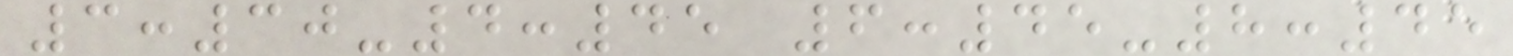3:30-4:45 6:45-8:45
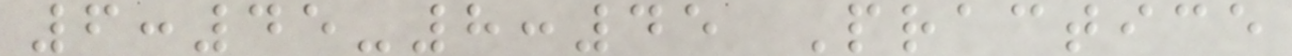6:45-8:45 Practice
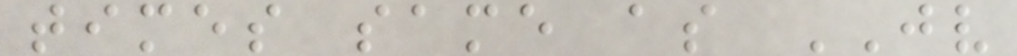times same as JV
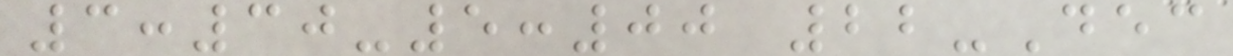3:30-5:00 22-Dec
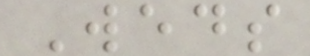Weds
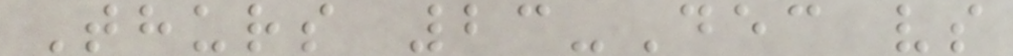Thurs 23-Dec vs
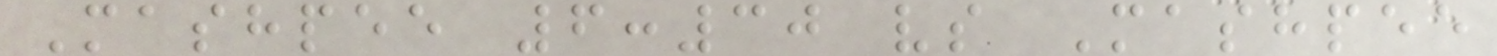Mashpee 6:30 vs Mashpee
